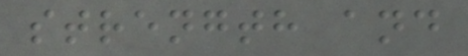strength and
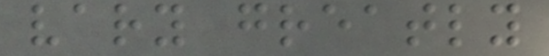vary greatly
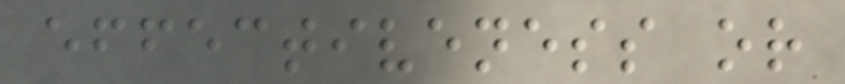effectiveness or
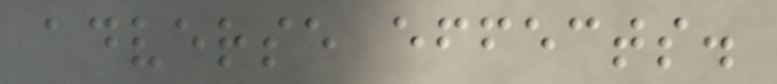adverse effects.
